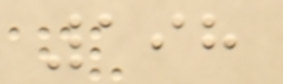198
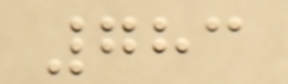783
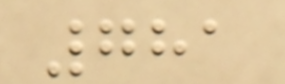781
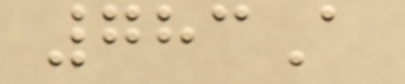783A
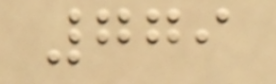779
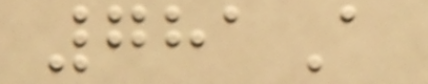781A
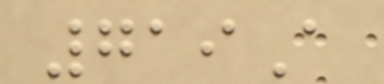719A
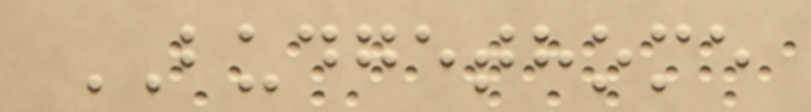BUDGETHOME
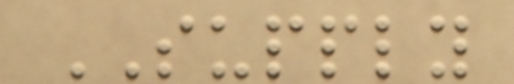SUPPLY
